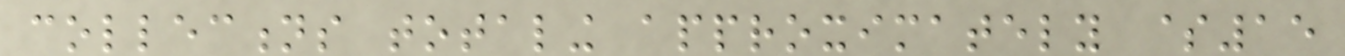collections totaling approximately $15
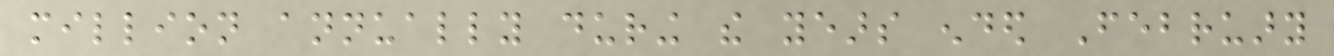million annually during the years ended February
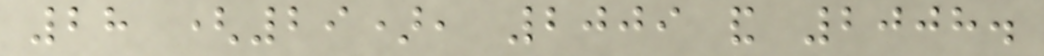28 (29), 2009 and 2008.
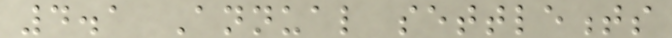4.1 Annual settlements
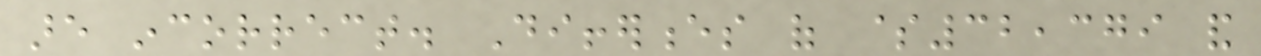are incorrect. Differences of $32,379 and
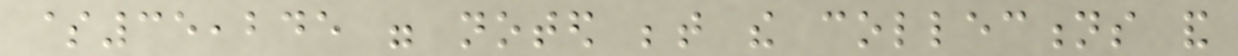$35,245 were noted between the collections and
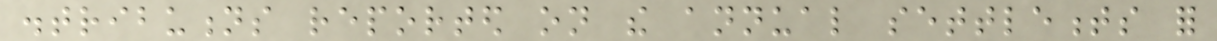distributions reported on the annual settlements for
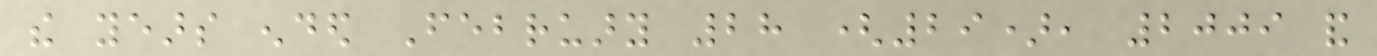the years ended February 28 (29), 2009 and
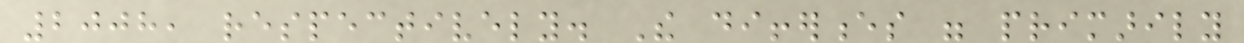2008, respectively. The differences were primarily
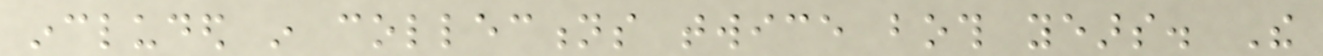included in collections twice both years. The
